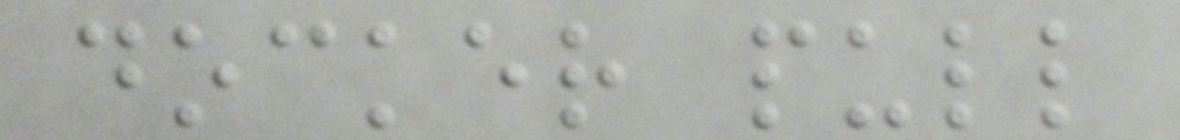docker pull
